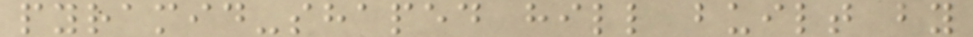pyramid-shaped hill built by
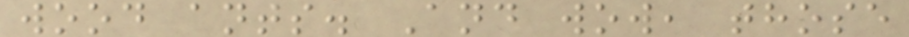wood ants. And wow, those
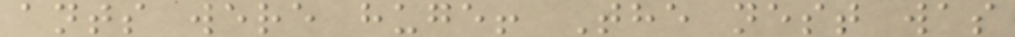ants were huge! The nest was
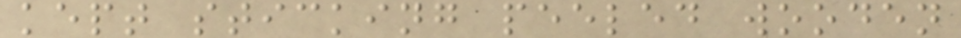kept sticking peeled wooden
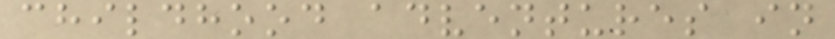childhood adventures in
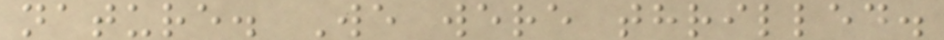nature. We were thrilled.
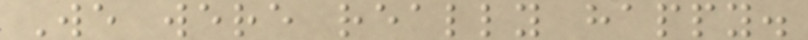We were really happy.
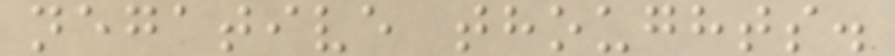negative thoughts.
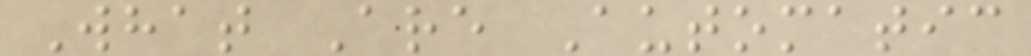What Are Automatic
